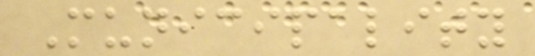Municipality
